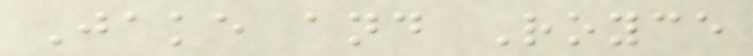Jake and Royce
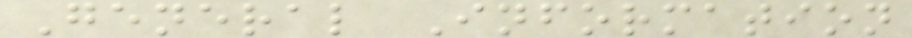General Information
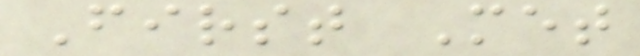First Met
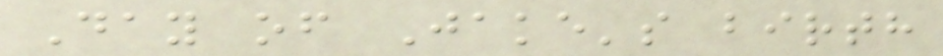Day of Jake's birth
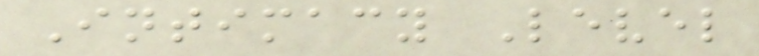Intimacy Level
